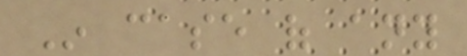In case of any
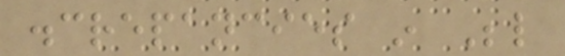discrepancies in Below
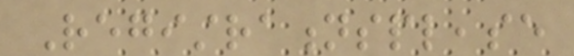Registrationsplease
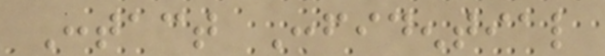Contact Confidential
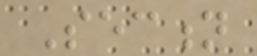Section
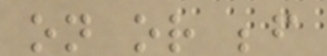on or before
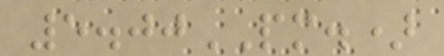5.00PM.)
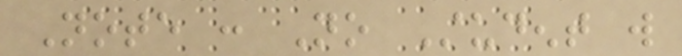Note : No Student will
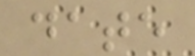date
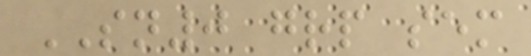SN0 grp sem
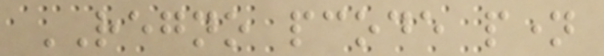REGNO pcode pname
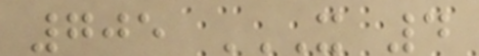705 IT 4
